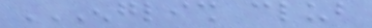ENGLISH CLUB
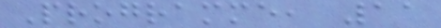Programme, 11
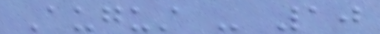August - 10
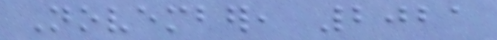November, 2021
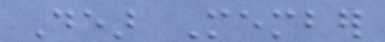Dear Member
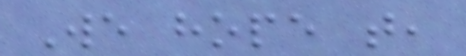We hope that,
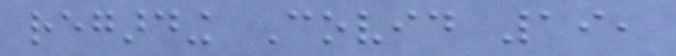regarding Covid 19,
